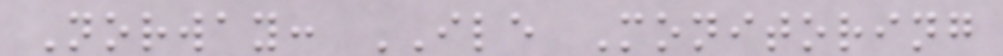Norway: ILE Monitoring
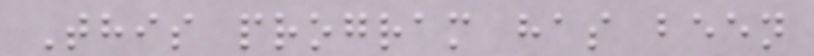This program has been
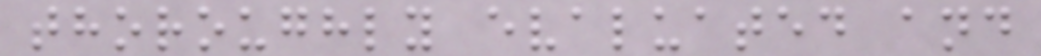thoroughly evaluated and
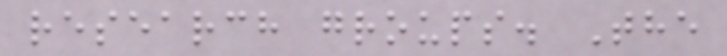research groups. The
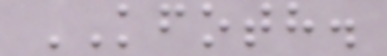KFOTH.
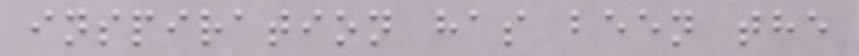inspiration has been the
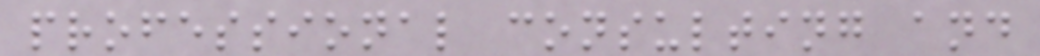professional consulting and
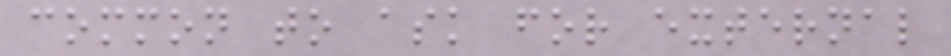common to ask for external
